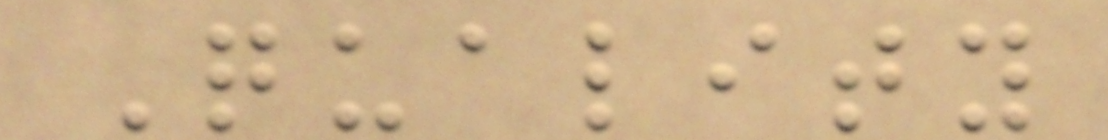Quality
